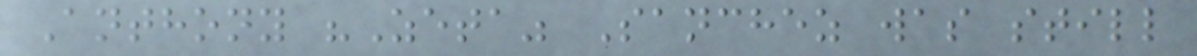Anthony "Zeta" Sanchez was still
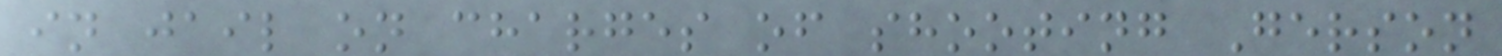in jail on charges of shooting Gerson
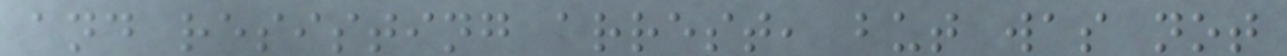and resisting arrest, but was not
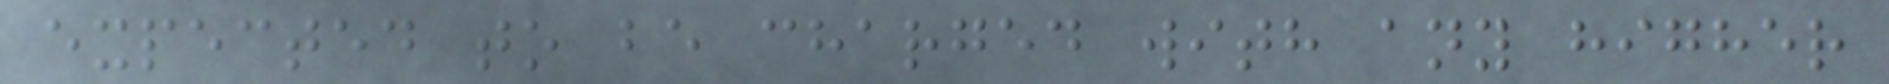expected to be charged with any higher
